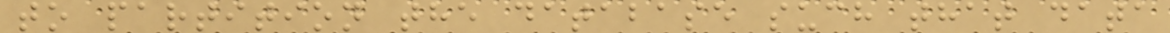to partition the database such that data
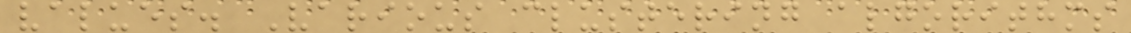values. Various clustering algorithms
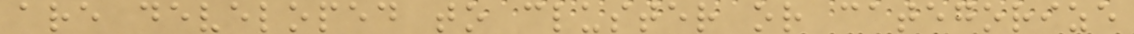are developed to cluster or categorize
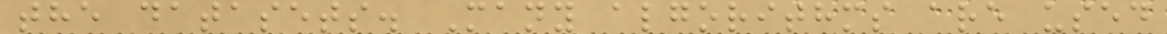the datasets. Many algorithms are used
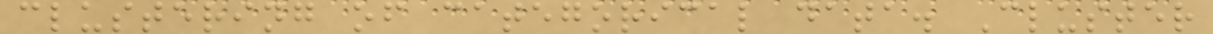clustering of categorical data. Cluster
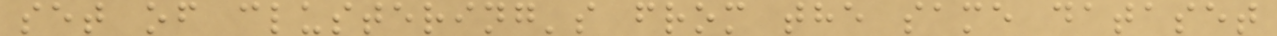set of clustering's from the same dataset
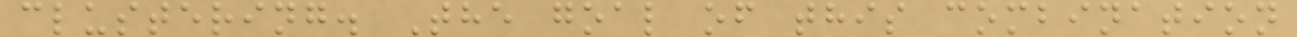clustering. The goal of this combination
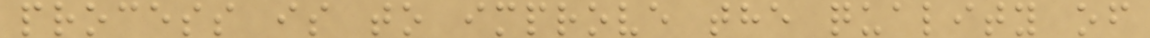process is to improve the quality of
